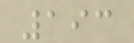193
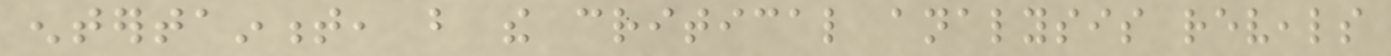entertainment, but the critical analysis reveals
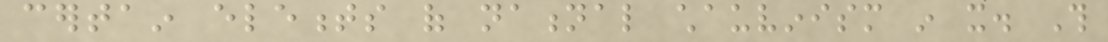certain elements of national chauvinism in it. This
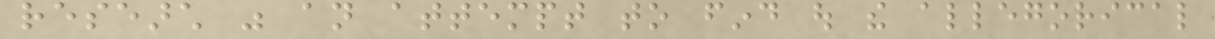research was an attempt to find out the allegorical
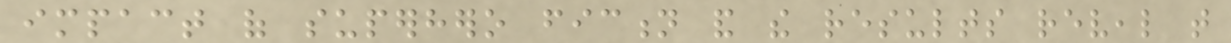impact of superhero fiction and the results reveal that
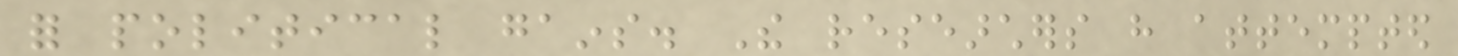for political gains. The researchers have attempted
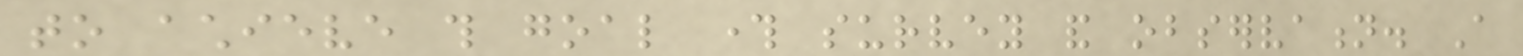to achieve this goal through survey and observation. A
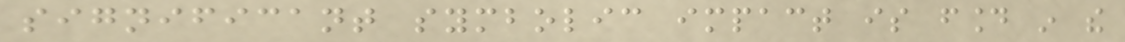significant symbolic impact is found in the
